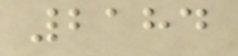2184
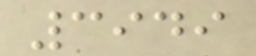3949
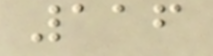116
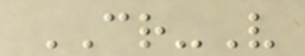CR-V
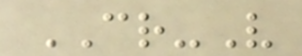CR-V
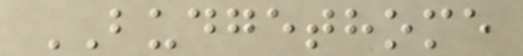BUDGETHOME
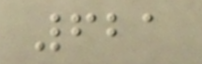621
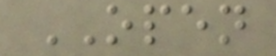OPEN
